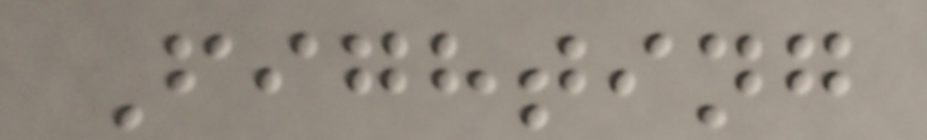Fighting
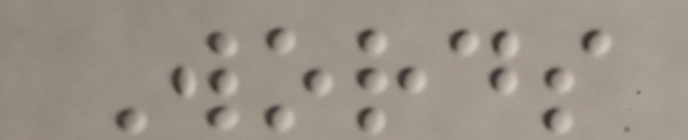Words
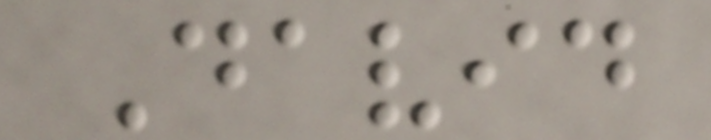David
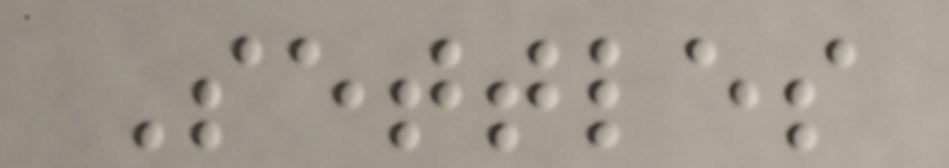Settles
